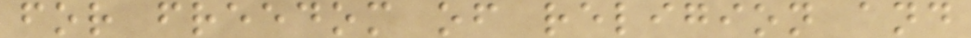for freedom of religion and
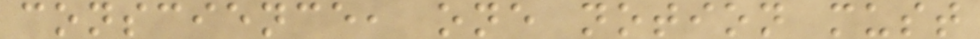conscience, one notion must
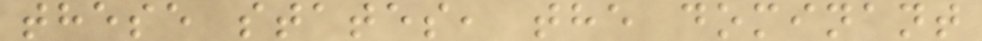these states, the dominant
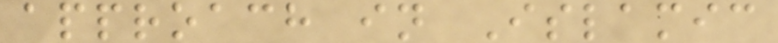approach in Islamic
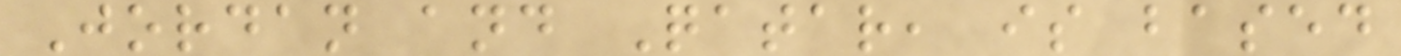Jordan and Qatar, is based
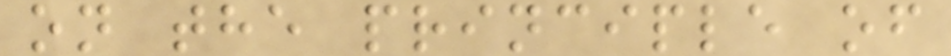on the principle of
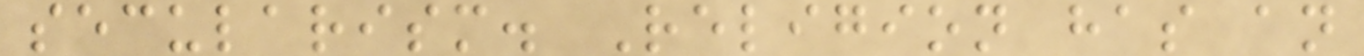secularism. Religion has an
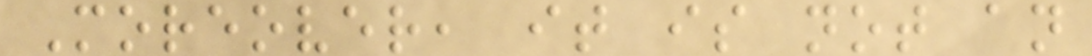Moreover, it is not an
